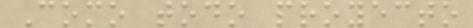Como todo proyecto
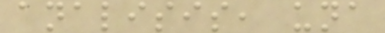analisis, una
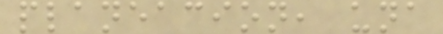planeacion, una
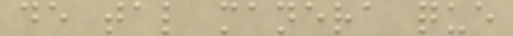de tal manera que
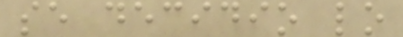se decidio lo
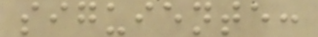siguiente:
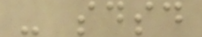- sdsd
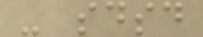- sdsd
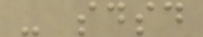- sdsd
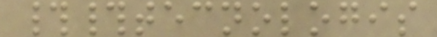##tecnologis
